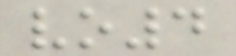vo4
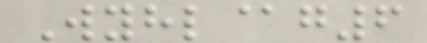Wyhl@g6
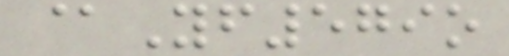@Yf579o
